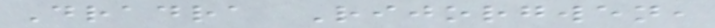Dradra Rijorgwen,
